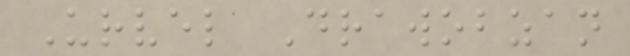Urvel Drawobzan
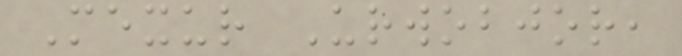Mexur Urwobjor,
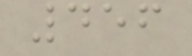456
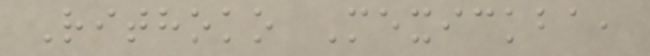Rithoko Mexickba,
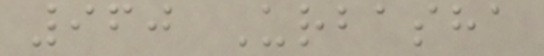960 Urbasha
